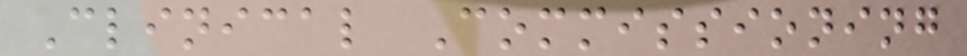Clinical Commissioning
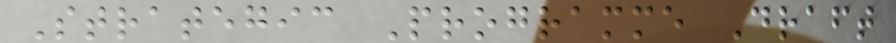Strategic Programme Draft
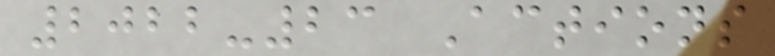2022-23 Actions
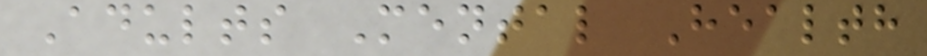Adults Mental Health
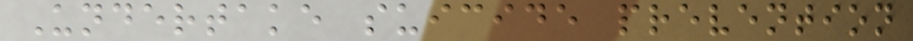Undertake suicide prevention
